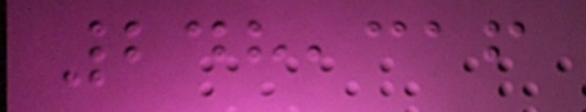248,316
